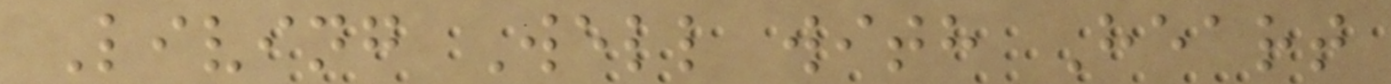Living Well with Heart
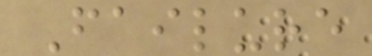Failure
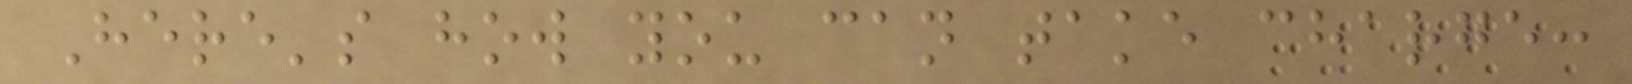Here's how you can take charge:
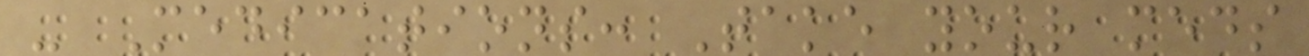- Medications: Take your meds
